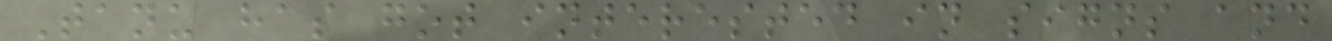Tanu has got interested in signs and
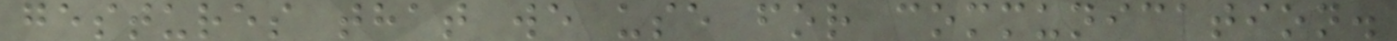gestures that we use for communication.
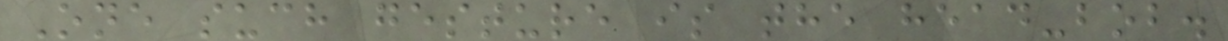One such gesture is the head-bob.
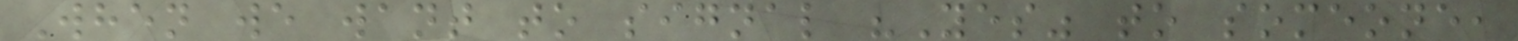When we want to signal "Yes" to someone,
